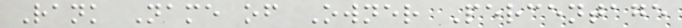Rank Name of Owner Percentage
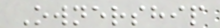Ownership
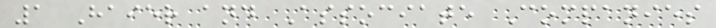1 Haier and Associate Companies
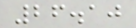26.10
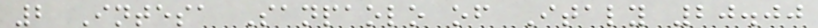2 Intesa Sanpaolo of Italy 20.00
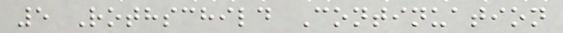5 Rothschild Continuation
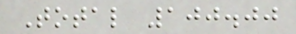Total 100.00
